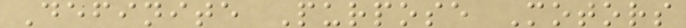Definite Purpose Motors
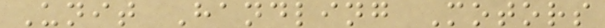Unit Handling Motors
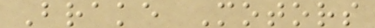Brake Motors
